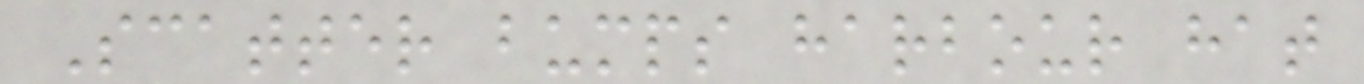Scatter bumps harbour hat
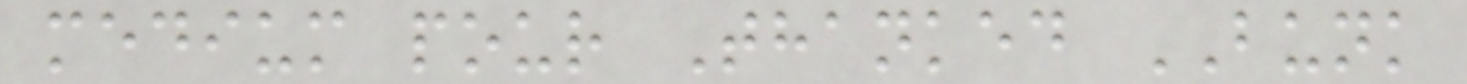medium pour Thanked BUNK
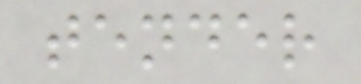tender
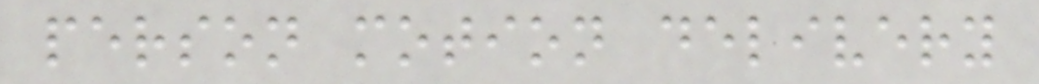person motion delivery
